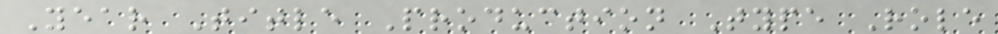Year Title Production Type Role
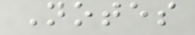Notes
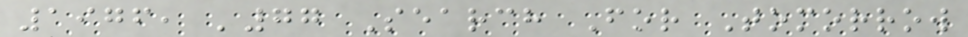1976, '77 Search For Tomorrow
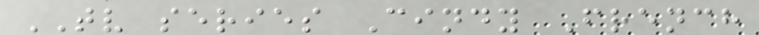TV series Cindy French
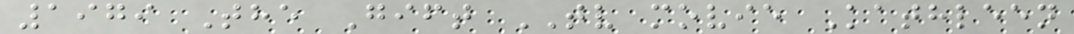1979 The Gift TV movie Kathleen
